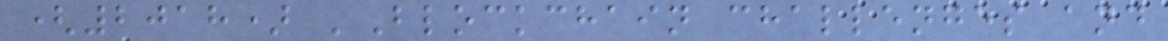(2018) 'Blockchain challenges and
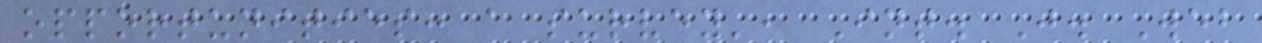opportunities: a survey', Int. J. Web
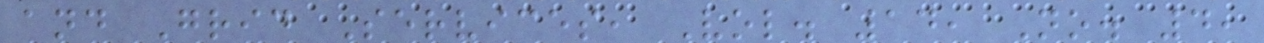and Grid Services, Vol. 14, No. 4,
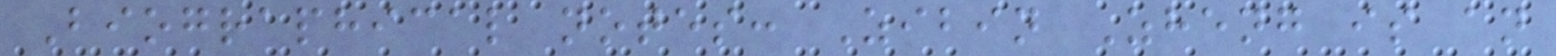Biographical notes: Zibin Zheng is an
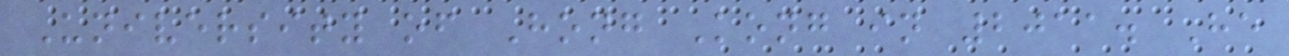University of Hong Kong in 2011. He
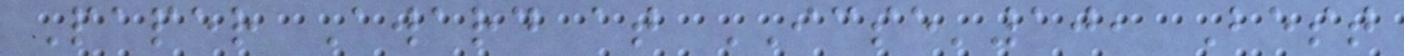Paper Award at ICSE'10, Best
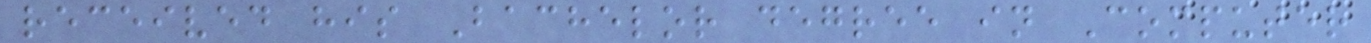received his Bachelor degree in Computer
